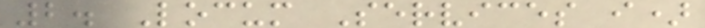2. Locum Services i)
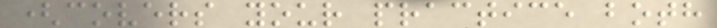(covers your practice both
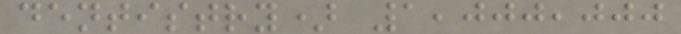dentistry) 1,000,000
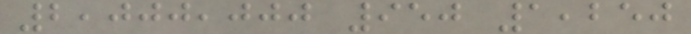2,000,000 950 1,250
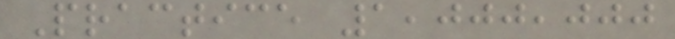Practice 1,000,000
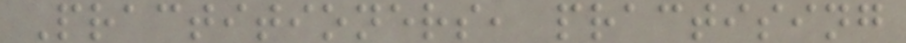Practitioners, practising
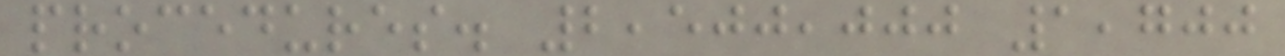procedures. 2,500,000 1,700
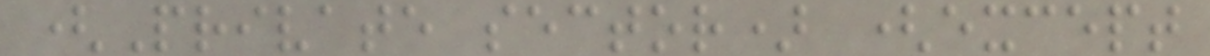(Private sector) (except
